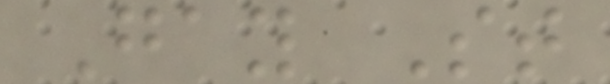Gay St
